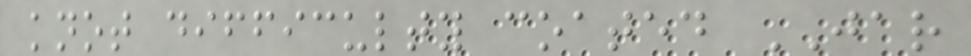knot difficulty coated JAR
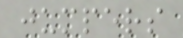jumpers
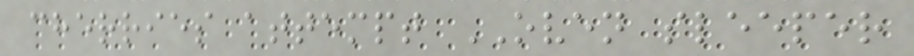cherries attempt OVEN sleeper
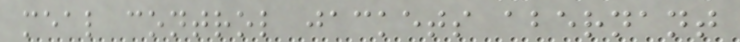meal control jackets abernant
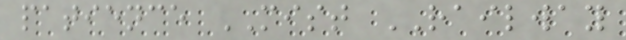patience MIST RAILWAY
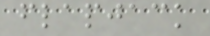flapjack
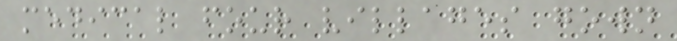medical four villages gown
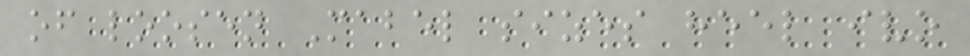of loosen Mabel sizes heel ivo
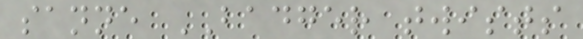sanne BADGER twists
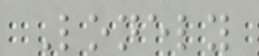Lonely
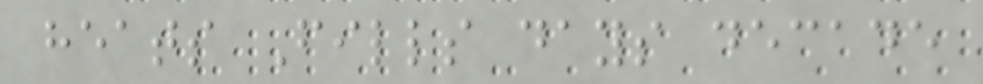heats Fills days decade
